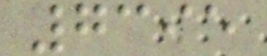7395
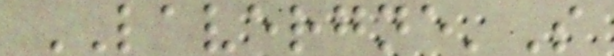LAVERGNE'S
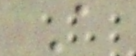A
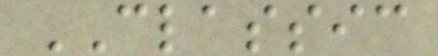CLASSIC
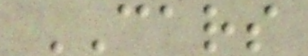CARS
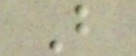B
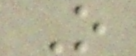O
